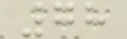78
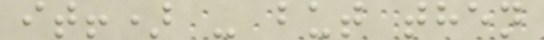it!) - but then
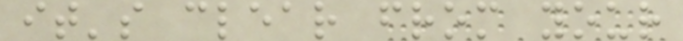it's clear from your
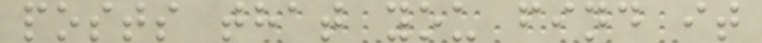posts that you find it
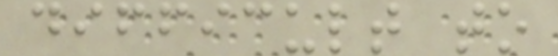difficult to
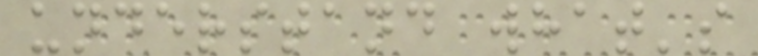understand what's
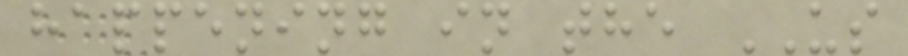happening in the US
